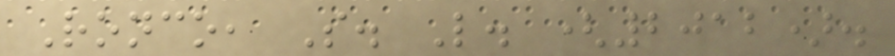Ronco, S. L. (2012).
